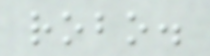robo.
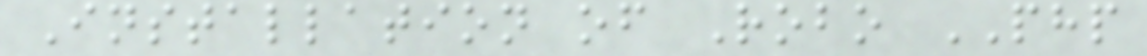Installation of Robo PHP
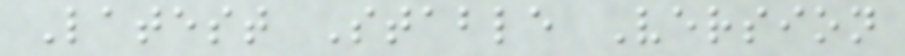Latest Stable Version
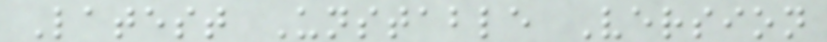Latest Unstable Version
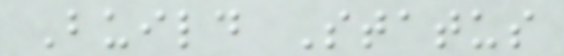Build Status
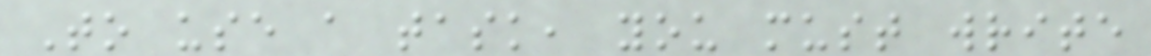To use a task, you must write
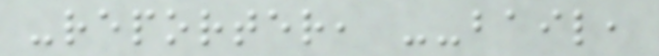-reporter, --bail,
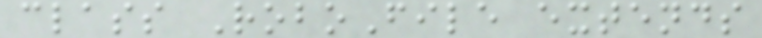class RoboFile extends
